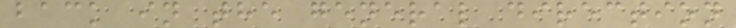back in the general direction
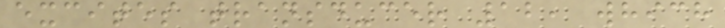excites transducer 12, which
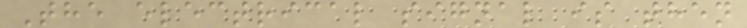The electrical signal is then
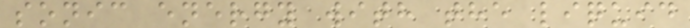sonic energy with the liquid
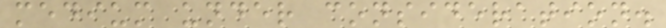medium under consideration.
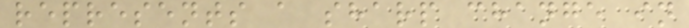represents a sharp change in
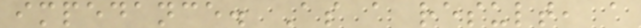impedance. As a result, a
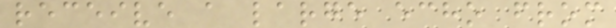receive a large echo from
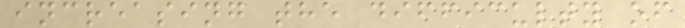increasing the difficulty of
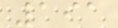191
